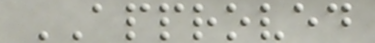APPROVED
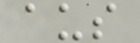aus
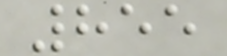855
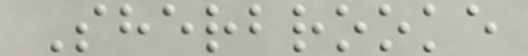Sherbrooke
